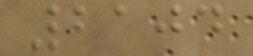2104
